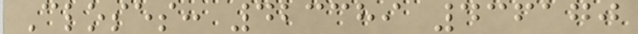Closes: 423389 436170
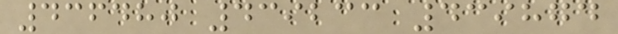436480 439233 439874
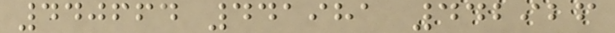440664 441981 442926
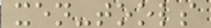xen-tools
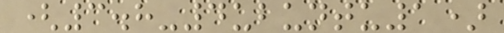(3.8-4ubuntu1)
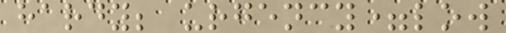hardy; urgency=low
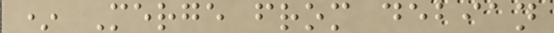* Merge from debian
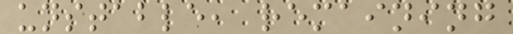unstable, remaining
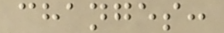changes:
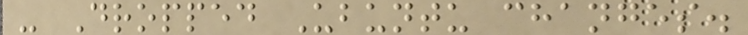- Dropped Ubuntu changes.
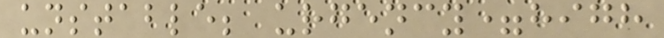unstable; urgency=high
